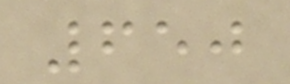650
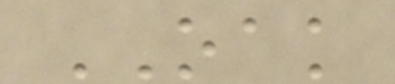OAK
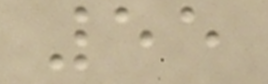55
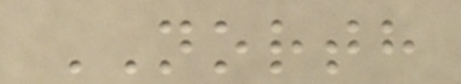NORTH
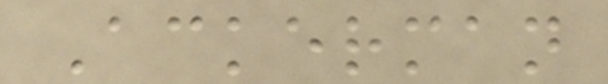Ackerman
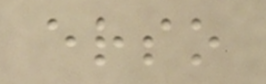erso
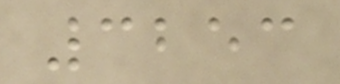3253
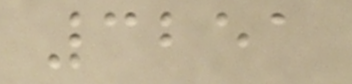3251
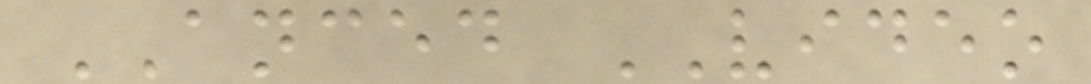ANCED VIDEO
